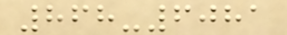868-6081
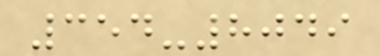354-8049
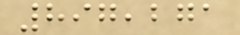897,271
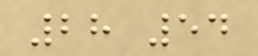28 54
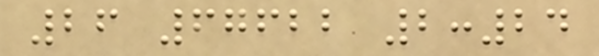26 67622 2:24
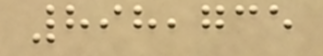898,735
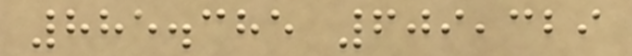885.385 609,329
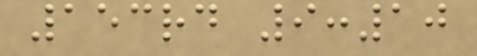153rd 9:10
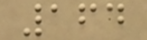164
